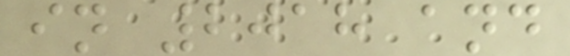in 2018 and
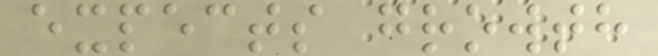expects growth
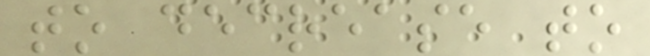to decrease to
